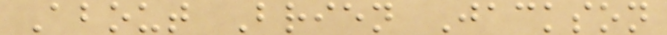About Brien Jackson
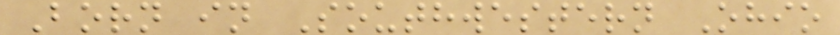Born in Southwestern Ohio
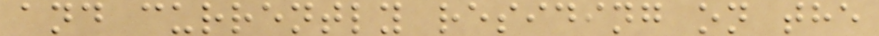and currently residing on the
